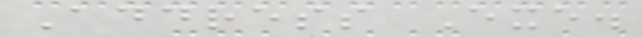Address Exe.
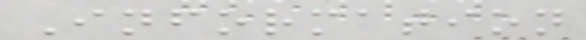Information
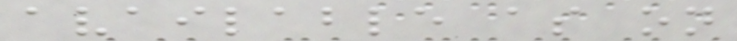available as on
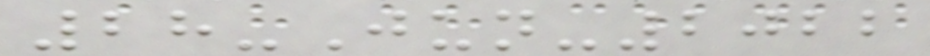28-Jun-2022
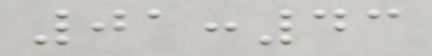01:43
